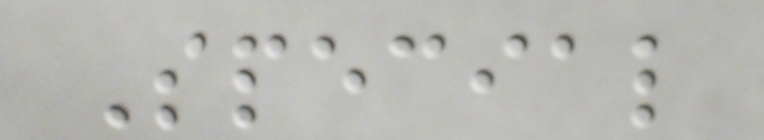Special
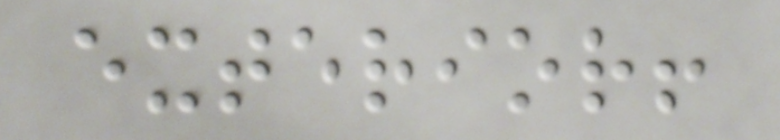exterior!
